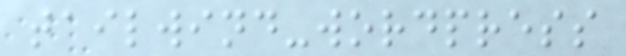tailwind-wordpress
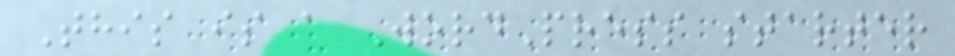This is a WordPress starter
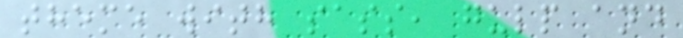theme with sass, gulp and
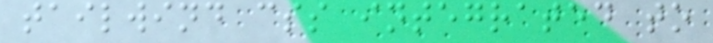tailwind css integrated to
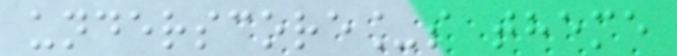underscore_s theme
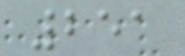251
